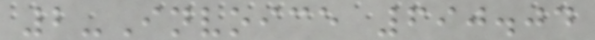2-Invoice 690.04
